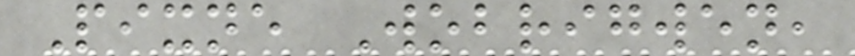Pixne Wobrigwen,
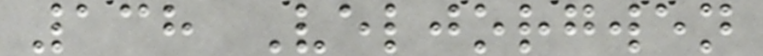138 Veljorgwen
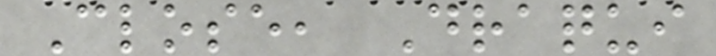Close, Draqui
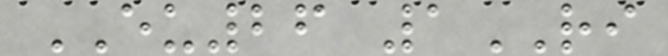EU26 1RI
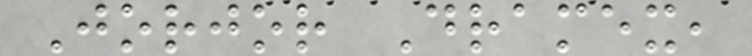Jorjor Dramex,
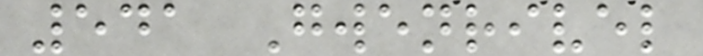541 Gwenrivel
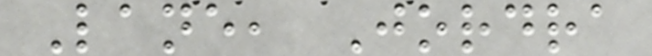Lane, Jordra
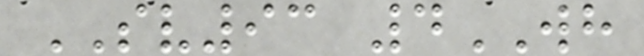SV93 4WH
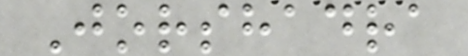Jorshadra
